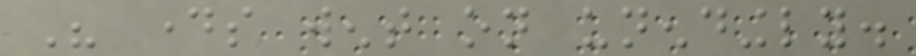His days went on unendingly.
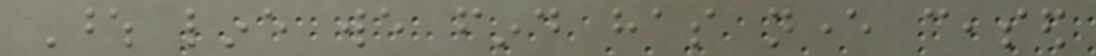Whose line we find has never ceased
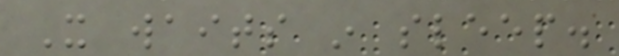It waits in sleep.
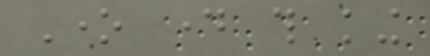One day this king
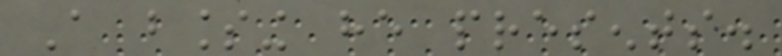A blessing he presents.
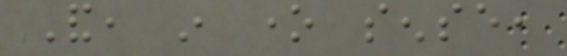And, in one sense,
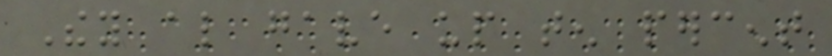They also gave up ten percent
